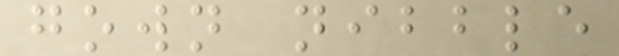gown nibble
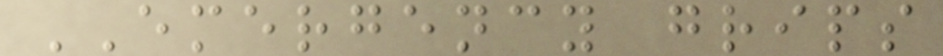EMERGENCY grips
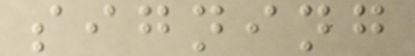signing
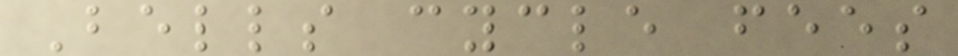Bells cycle fees
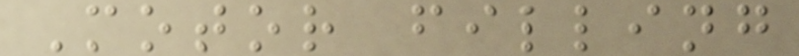Motor filling
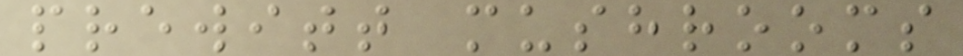prewitt mushrooms
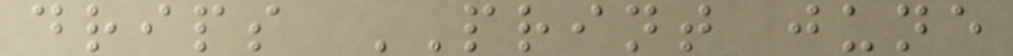drips PRINT june
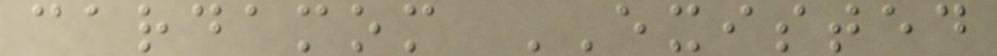cardamom EXISTED
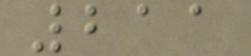211
